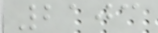2103
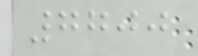7700
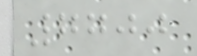7700
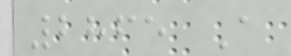2865 A
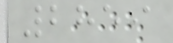2859
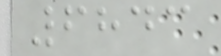6843
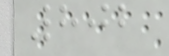802
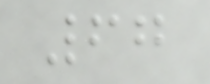67
